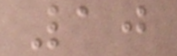10
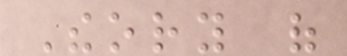Theory of
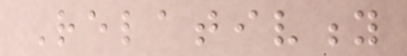Relativity
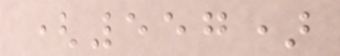(557)
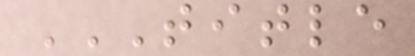TITLE
